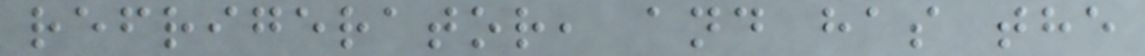refrigerator, and has the
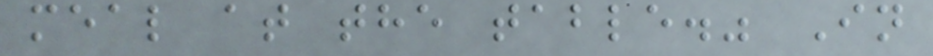meal at the table." In
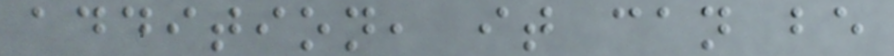addition, it can be
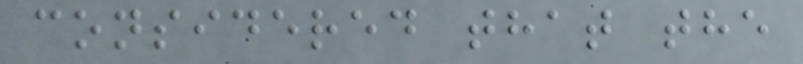considered that the
